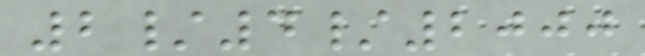2/4/2000
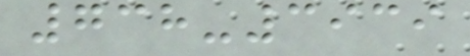738-3939
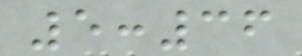5:36
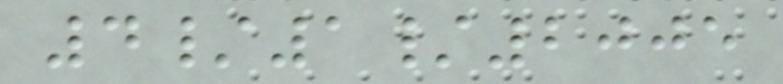4/1/2005
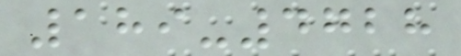189-4728
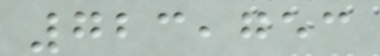723,753
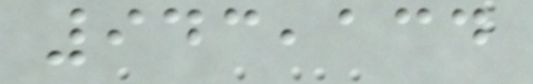943,134
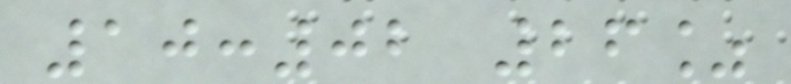10:02 26%
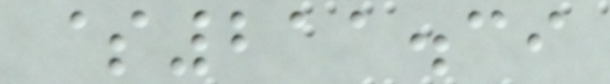$211.39
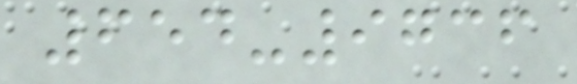654-9736
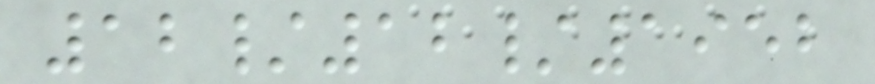12/12/1952
